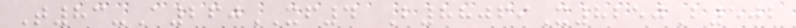T83-A260XF4 B88069X8250B502
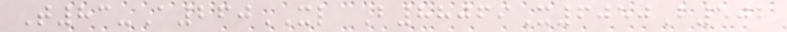T83-A260XL B88069X6050B502
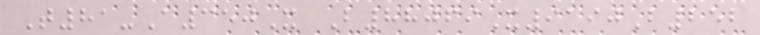T81-A350X B88069X9190B252
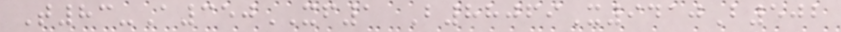T83-A350XF1 B88069X9410B502
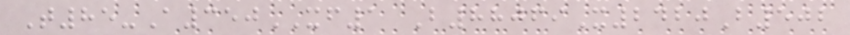T85-A350XF1 B88069X2420B502
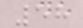58
